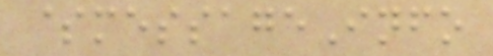$messageInfo
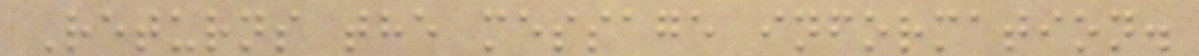Returns the message information.
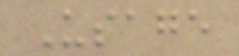Usage
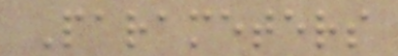Parameters
